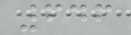646
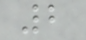2
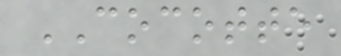COCOTTE
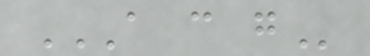A C G
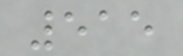515
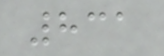831
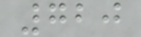720
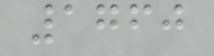1760
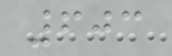603
